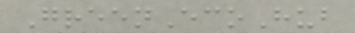GreenEcoHub
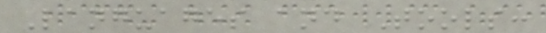Languages and Tools:
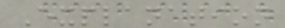Explanation
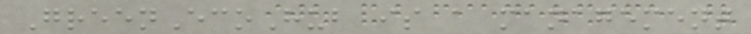GreenEcoHub is a management
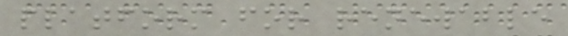platform for renewable
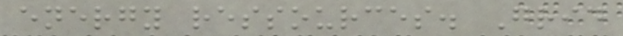energy ressources. Grid
